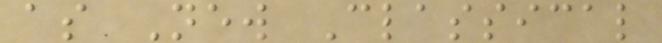as New Classical
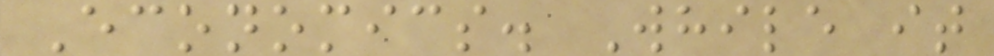Economics. While it
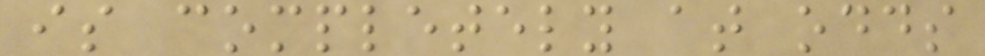is completely at odds
